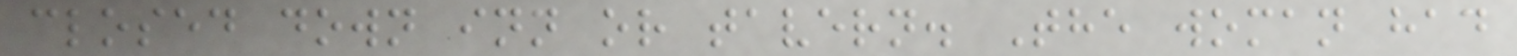closed down inn or tavern. The woman had
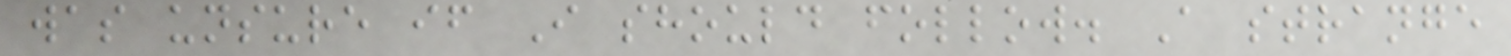was unsure if I should follow. A strange
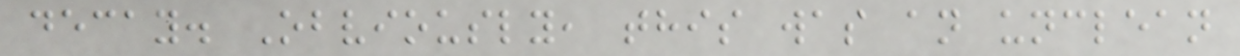decay. Obviously, this was an unclean
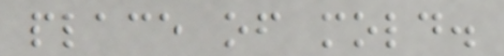place of mold.
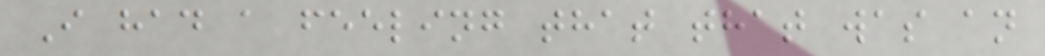I had a feeling that that was an
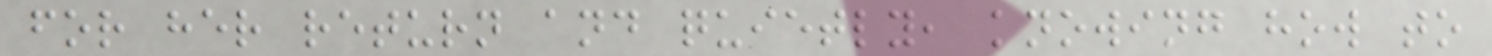for her return and quietly, knowing how to
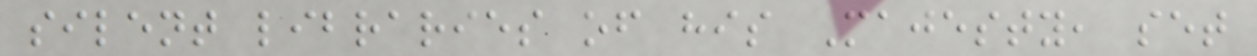silent libraries of his Majesty, set
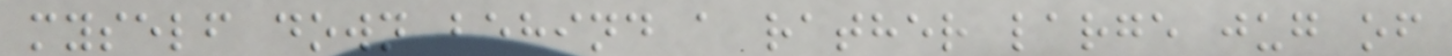myself down behind a rather large jug of
